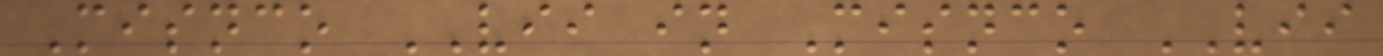Misnco VII in Misnco VII
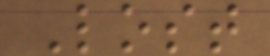Lost
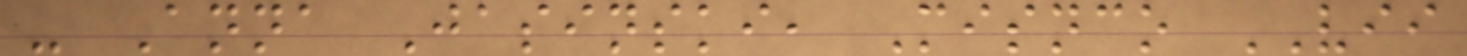- Anna Jasinski, Misnco VII
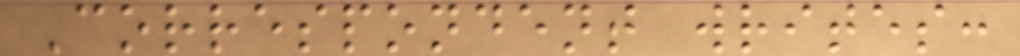Correspondent writes:
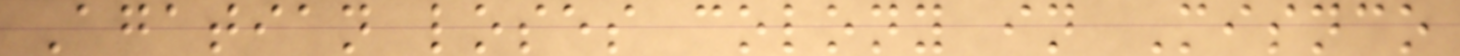Agatian loses colony in Misnco
